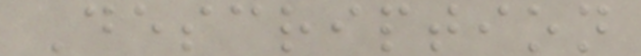Description
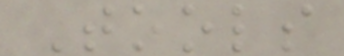Tools
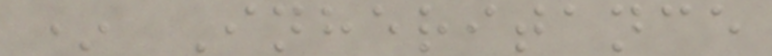* Inheritance
